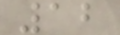12
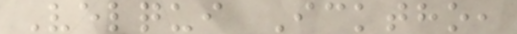Velqui Icktho,
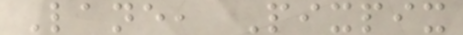Lane, Pixpix
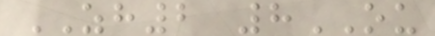ZH2 8OU
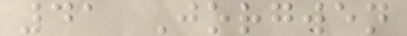41 Jorgwen
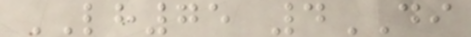LH75 4DI
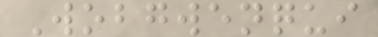Wobgwenqui
